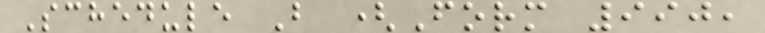Schedule B (Form 990,
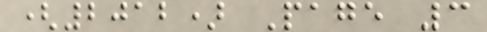(2012) Page 3
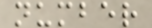number
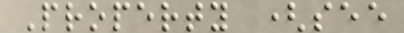Property (see
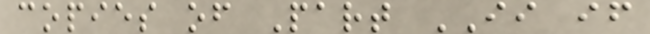copies of Part II if
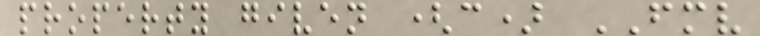property given (c) FMV
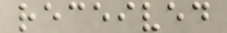received
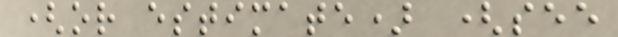(or estimate) (see
